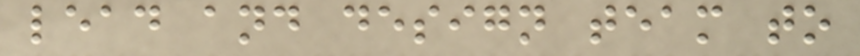lead and design team to
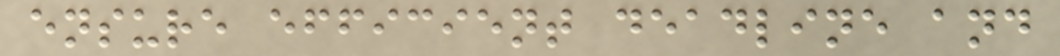ensure efficient deadline and
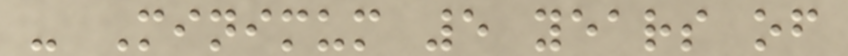- Minimum 5 years of
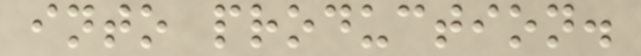into production.
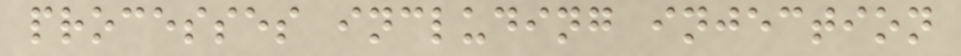processes including injection
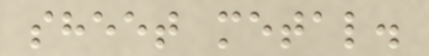sheet metal.
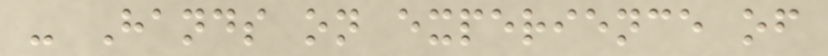- Hands on experience of
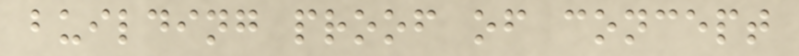building proof of concept
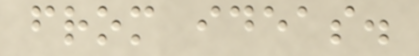from ideas.
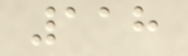118
